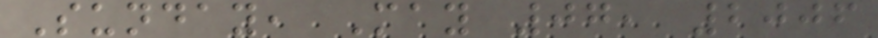Sunday, May 07, 2006
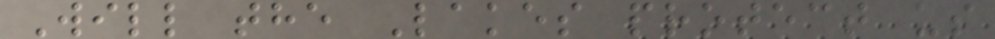Will the Lakes protect us
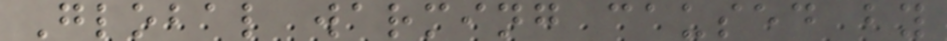Global warming caused by
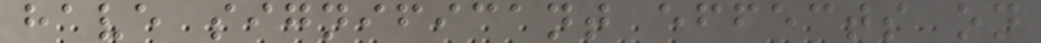have significant effects on
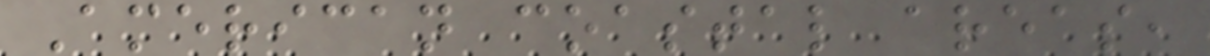American coastal areas,
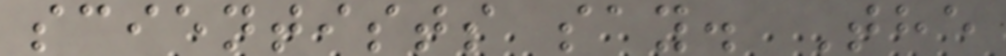scientists say. The
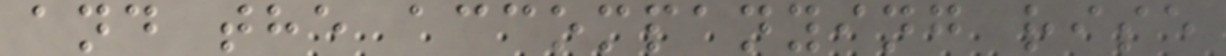and the accompanying rise
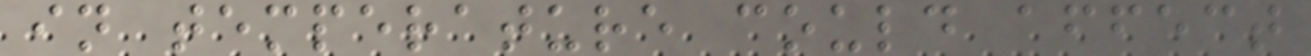in temperature could affect
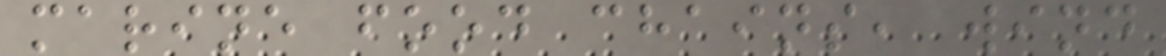marine food chains, wind
